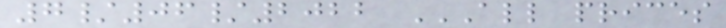7/06/2022 ALL PRICES
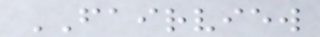FAIRVIEW
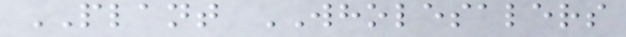PLANT WHOLESALERS
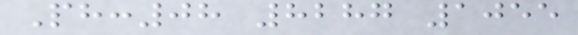Ph:08 8287 1055
